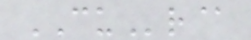CUr@
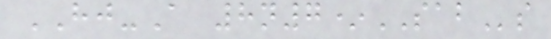HJ-A 8n7*SABs
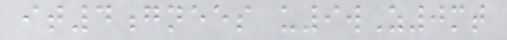it4gnees u9wZ0mt
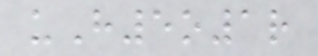uH5o1r
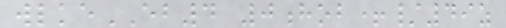wlkeEB4 0hob+/49z
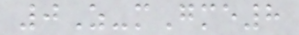0Z-mGme8
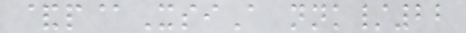&p@XsiA nnk/22
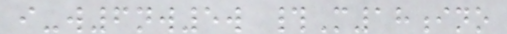i-w6nw5w #M18ino
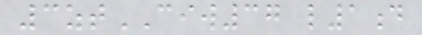3ztCIW37 l1d
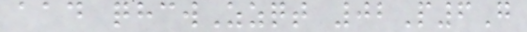aad qhcwZzqt 02P6G
